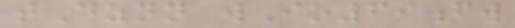tDznn wIo69fw
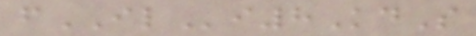fILi8KdS
